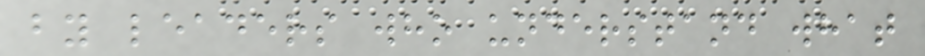by leaders who understand what
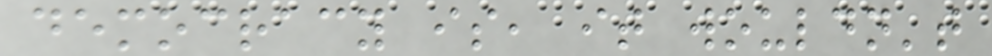democracy is, it wouldn't
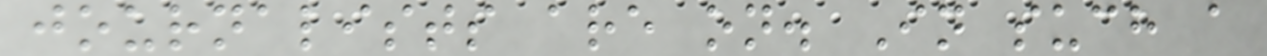journalists are on. In such a
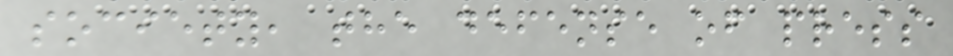society, the defense of press
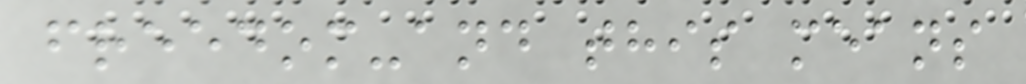freedom-and this means
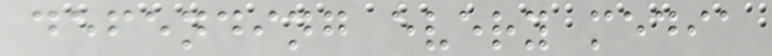defending every media
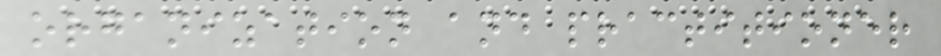organization and practitioner
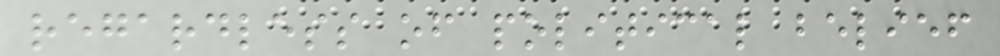regardless of political belief
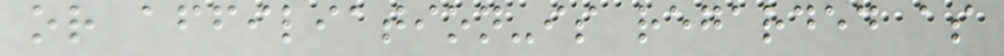or affiliation-is regarded as
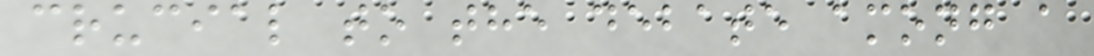crucial to the debate among a
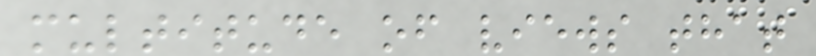multitude of views that
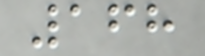168
